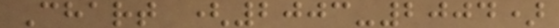Chart (2003-2004)
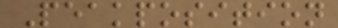Peakposition
